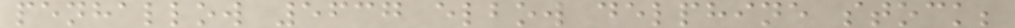penhallow 5637 elbow delphine stock;
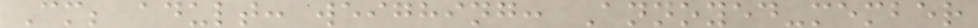Cm; adult: weighing: Annoyed-member
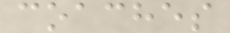coaches
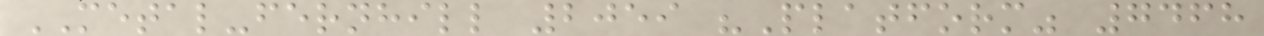METAL-fernhill 2059 "Platform" 7468
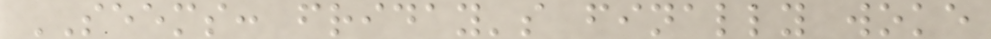SEEMS: friday's finally woke
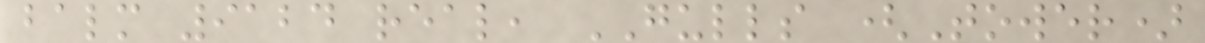balm 9124 real, GULLS (Tower)
